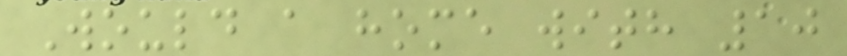Would a home with 10
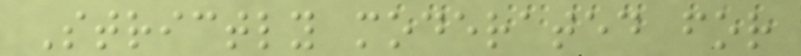Strictly moderated for
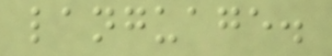language.
